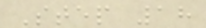Step 18
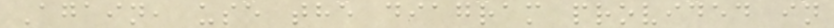Again, use the diagram provided in
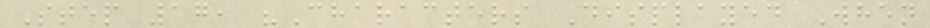Step 17, "Characters Displayed When
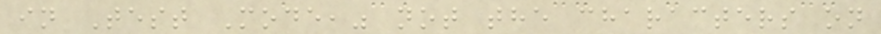in Test Mode," not the characters on
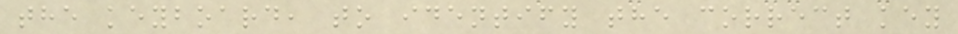the keyboard, to identify the correct key
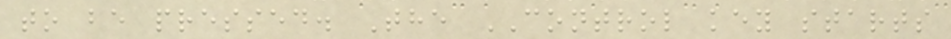to be pressed. The CONTROL key starts
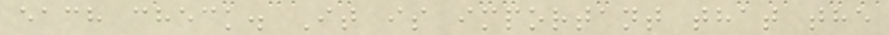each check. It is important that the
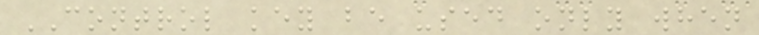CONTROL key be used only when
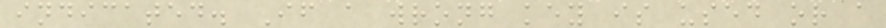indicated. If a wrong key is used or a
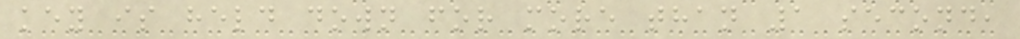key is held down for more than 1 second,
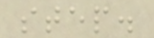step.
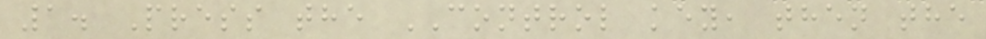1. Press the CONTROL key, then the
